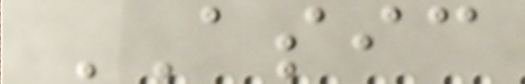ASIC
